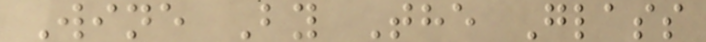Wine By The Glass
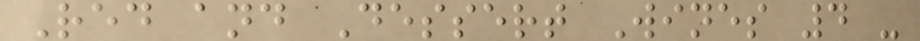Red and Dessert Wines 4 -
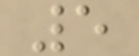5
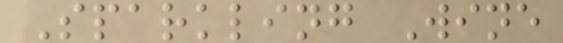Sparkling Wine
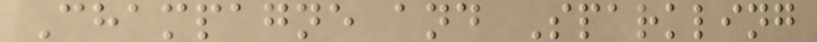Champagne and Sparkling
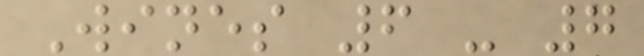Wines 6 - 7
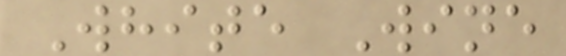White Wine
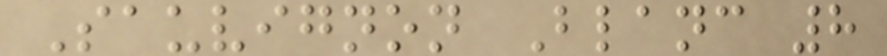Sauvignon Blanc 8
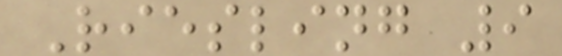Riesling 9
